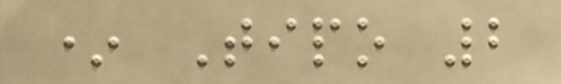* Tipo 2
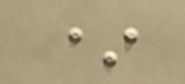*
